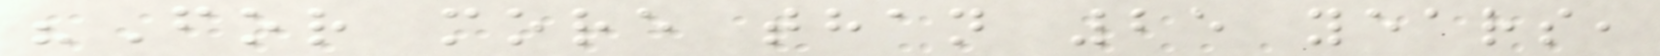"For more than 25 years,
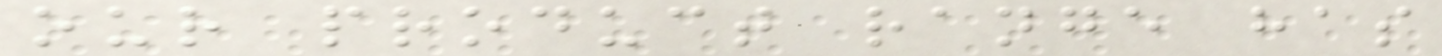our product range has
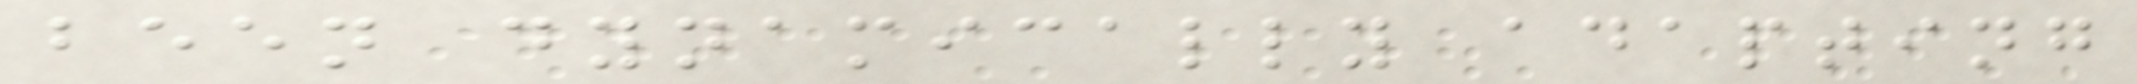been dynamically adapting
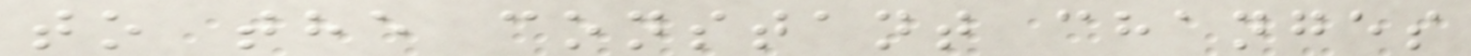to the constant changes
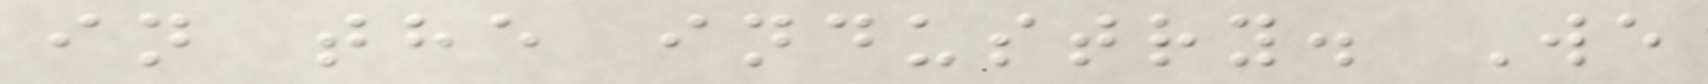in the industry. We
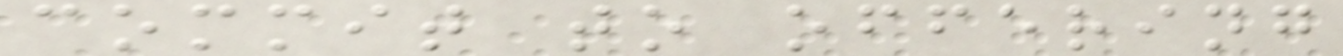commit to offering
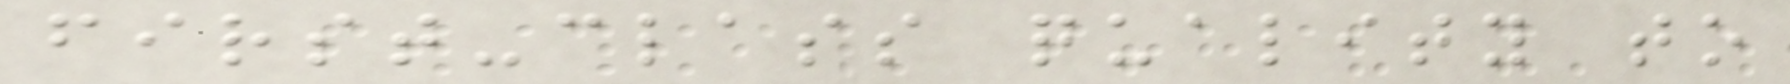first-class quality to
